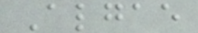Algae
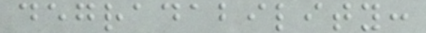degradability:
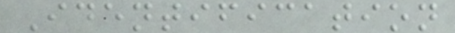Identification
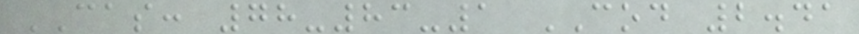CAS: 78-83-1 COD 2.41
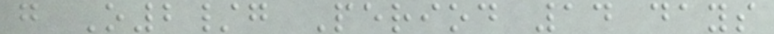g O2/g Period 14 days
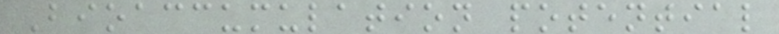Bioaccumulation potential
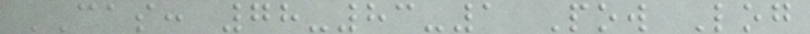CAS: 78-83-1 Pow Log
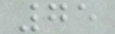75
